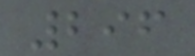296
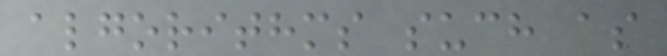algorithms such as
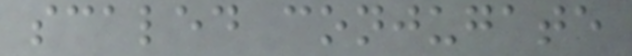scaled conjugate
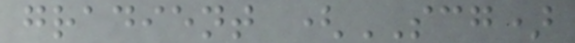gradient (SCG)
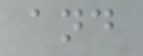and
